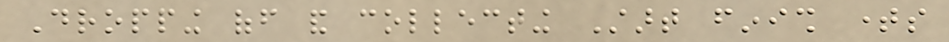Dropping off and collecting Start finish times
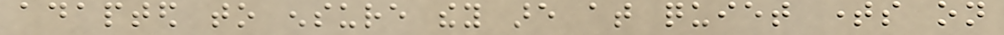adapted to ensure they are at quiet times on
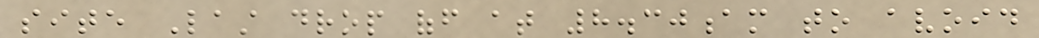site Last drop off at 8.30am to avoid
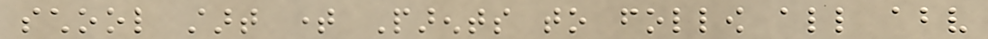school start time Parents to follow all above
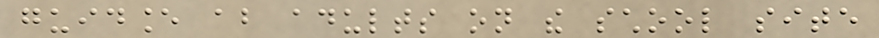guidance about adults on the school site
